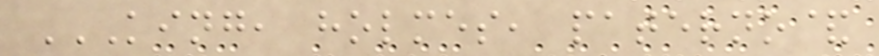KING, HOLMES, PATERNO&
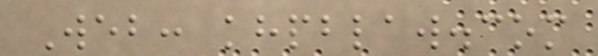Web: khpblaw.com
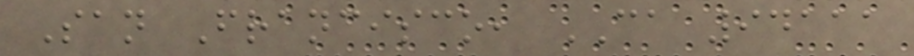San Francisco, CA 94111
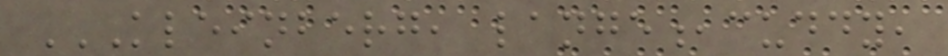KLEINBERG, LANGE,CUDDY,
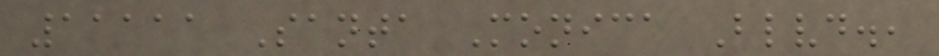11111 Santa Monica Blvd.,
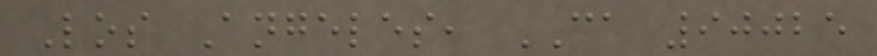Los Angeles, CA 90025
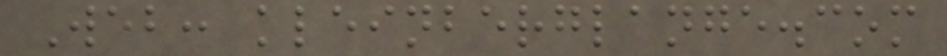Web: kleinberglange.com
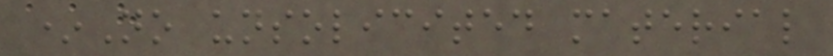*No unsolicited material
